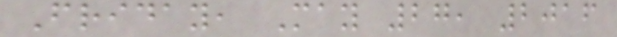Friday, May 27, 2016
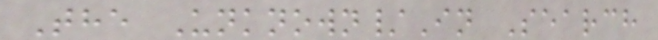The Unknown/In Search
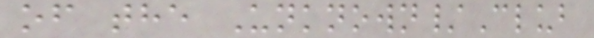of the Unknown/Club
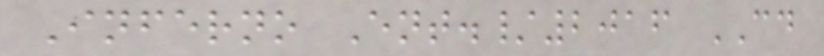Inferno Ent./2016 CD
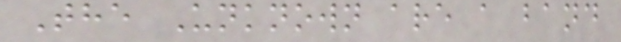The Unknown are a band
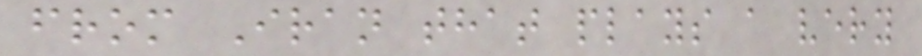from Iran that plays a very
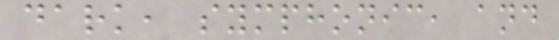dark, symphonic, and
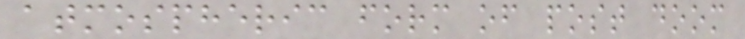atmospheric form of post doom
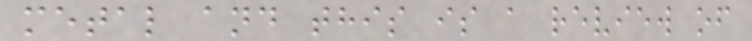metal and this is a review of
